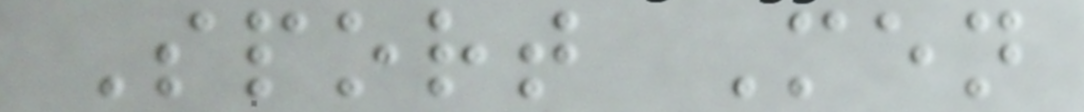Sport Men
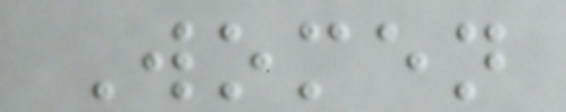Women
